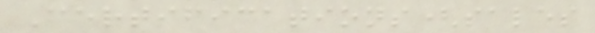Certifications(sales
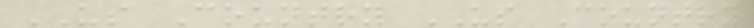US Country US Country
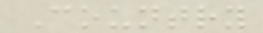Country
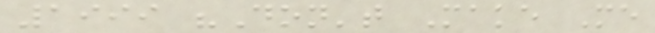1999 "Don't Make Me
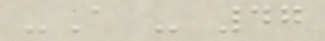-A - 47
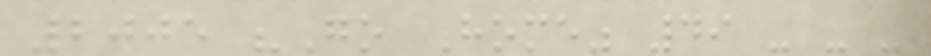2005 "Go Home" 49 - - -
